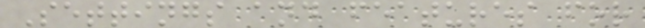Settings and features for
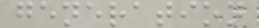generation
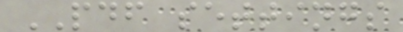PDF settings
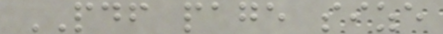PDF page size
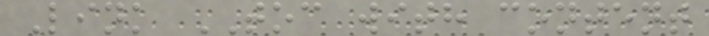Link TOC with content
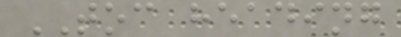TOC heading
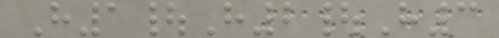H1|H2|H3
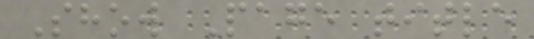Show Page title
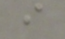i
